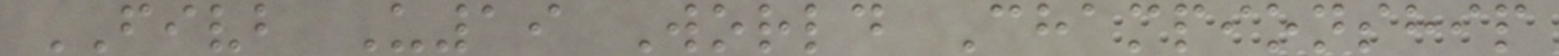FIVB U19 World Championship
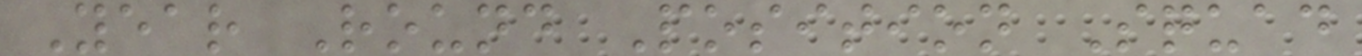Year Round Position Squad
